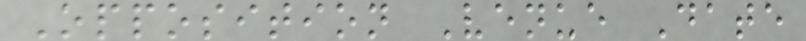Opposition Venue Date
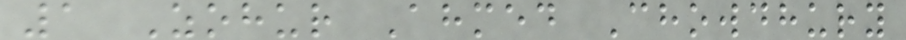1 Zohur Ahmed Chowdhury
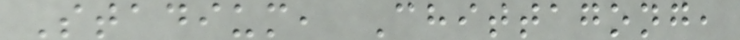Stadium, Chittagong,
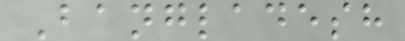Bangladesh
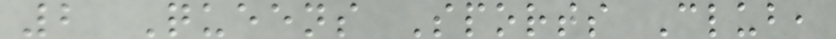2 Queens Sports Club,
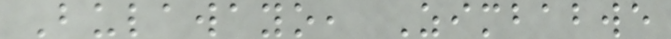Bulawayo, Zimbabwe
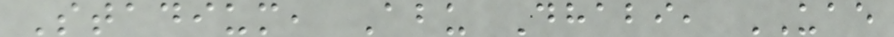Stadium, Abu Dhabi, UAE
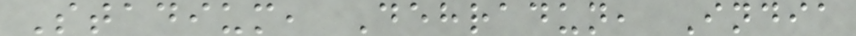Stadium, Dehradun, India
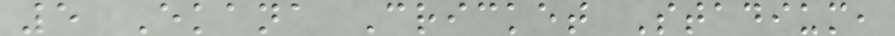5 Ekana Cricket Stadium,
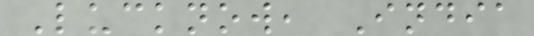Lucknow, India
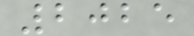2025
